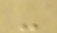-
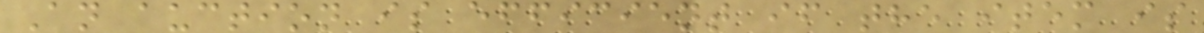An auction is efficient if the item is
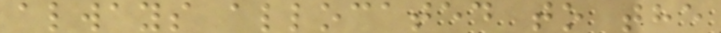always allocated to the
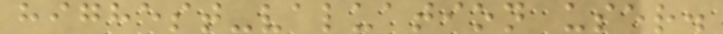highest-valuation user.
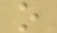o
